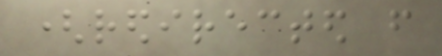(redirected from
